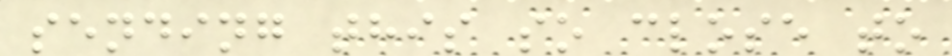sending this so close to
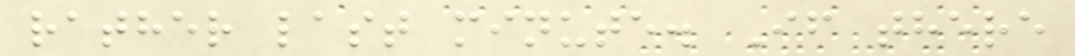rather last minute. If there
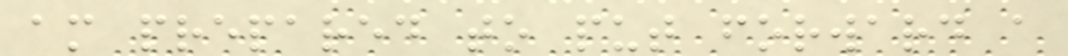am prepared to put forward a
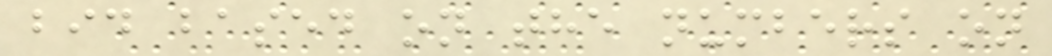bid based on the numbers on
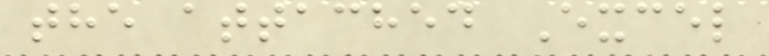the attached Excel
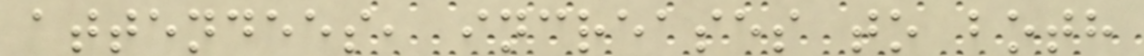attendees, increases to both
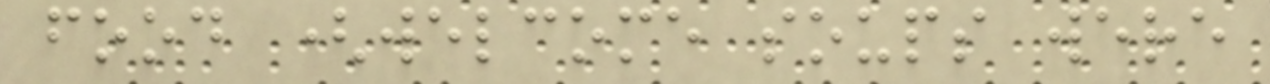food (welcome soups were
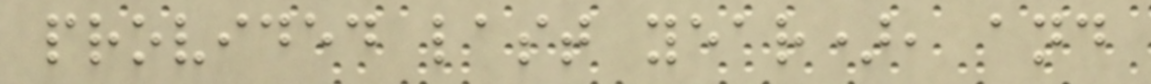provided last year), and
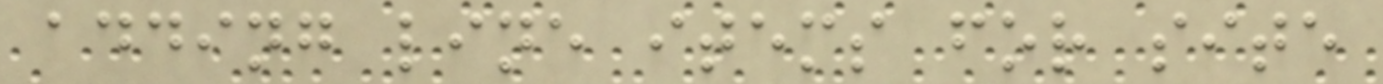adding line items for site
